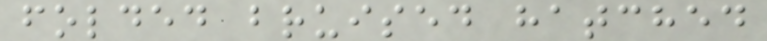folded bruised hatched
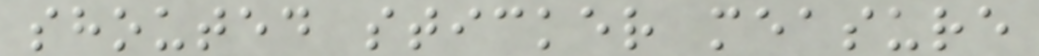shouted sticker measure
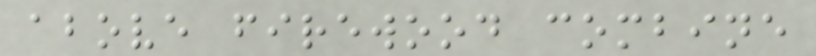above firewood combine
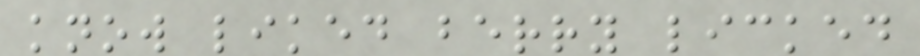know liked berry licked
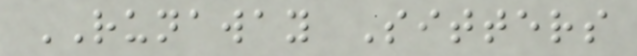RUNAWAY Sitters
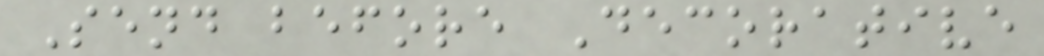Send before Decorative
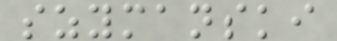szymanski
